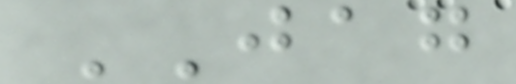JAG
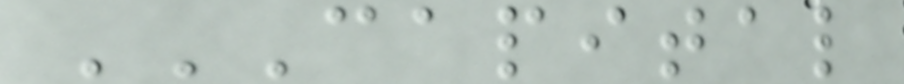CAPITAL
